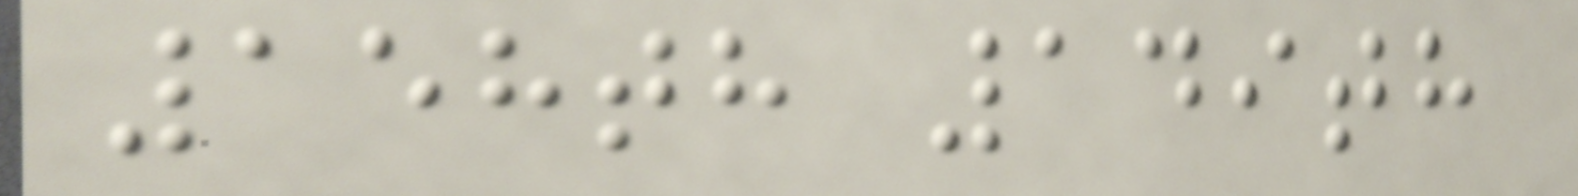158th 149th
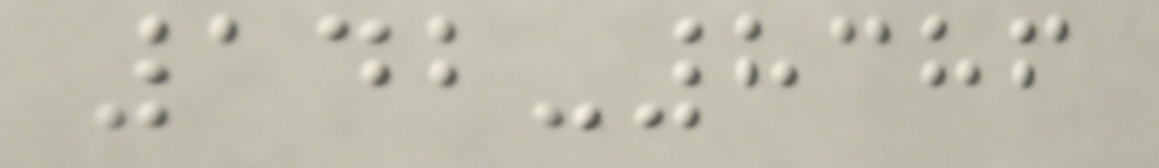142-8386
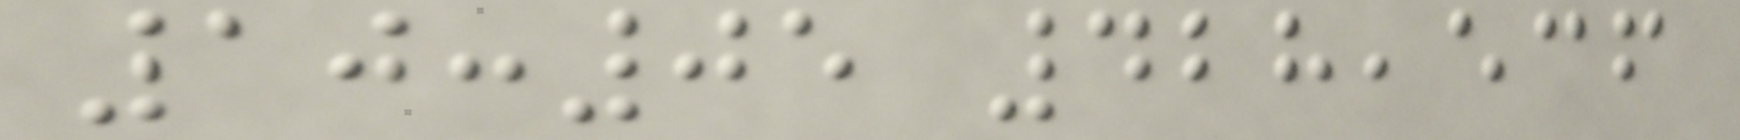10:05 428,536
